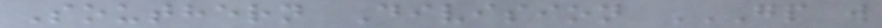Southern Division GP W
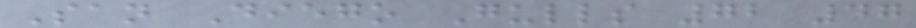San Diego Gulls 72 47
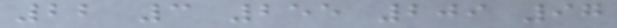22 3 255 209 97
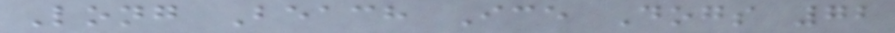Long Beach Ice Dogs 72
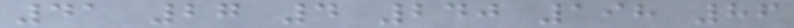41 27 4 240 198 86
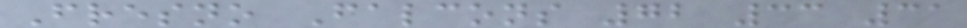Fresno Falcons 72 33 31
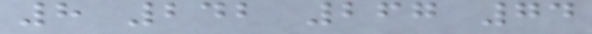8 242 267 74
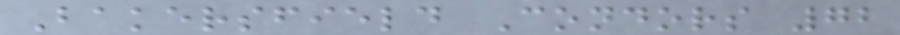Bakersfield Condors 72
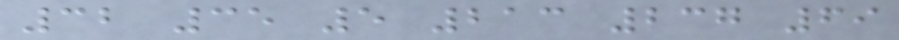32 35 5 213 237 69
